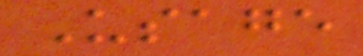Usage
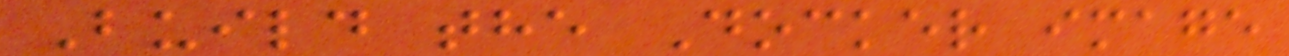Build the Docker image
